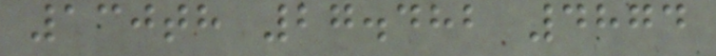130th 27.482 4874
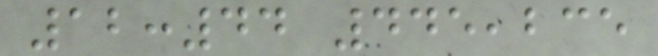12:44 445,235
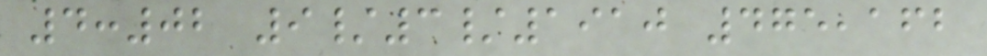4:02 9/3/1910 475,162
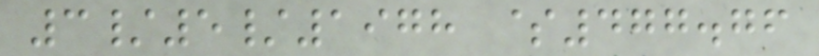3/5/1978 $477.76
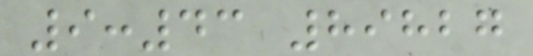9:43 89827
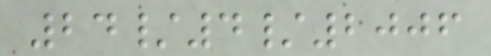24/4/2006
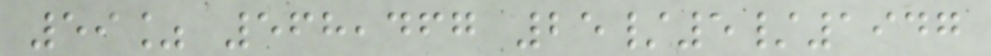59% 568,467 25/5/1947
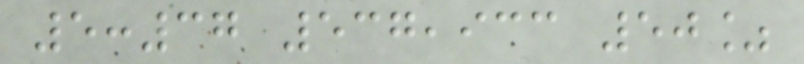5:37 537,933 50%
